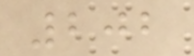202
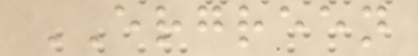ERGREEN
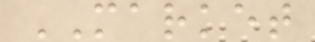MARKET
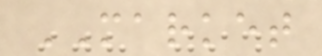MARKET
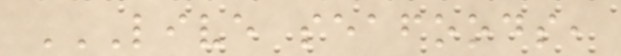LIVE SEAFOODS,
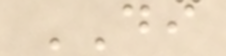DI
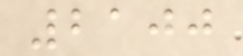2100
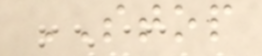STOP
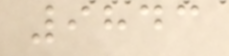9843
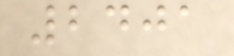2401
